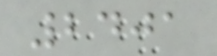2401
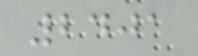2401
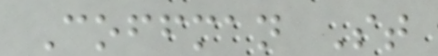Coffman St
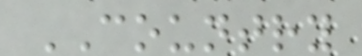COUNTRY
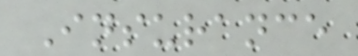Insurance
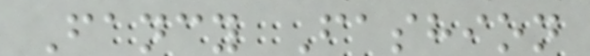Fancy Fashion
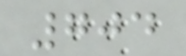704
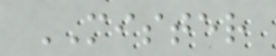MISTER
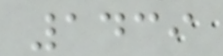1439
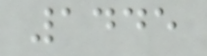1445
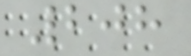208
